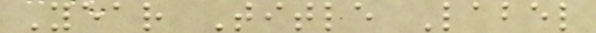Year Title Label
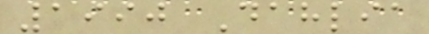1990 Dahlia
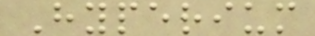Hyperium
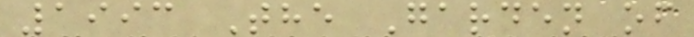1993 The Garden of
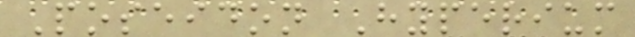Poseidon Hyperium
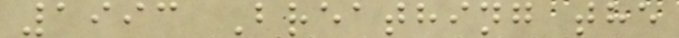1993 Breathing the
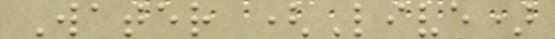Water (Live)
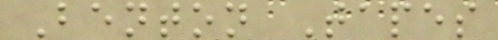Benton Tapes
